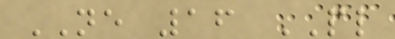NE 16 PL
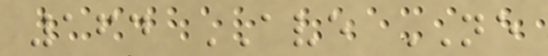164 AVE NE
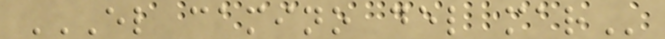EL CAMINO DEL MAR
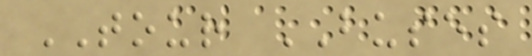TOUR BUSES
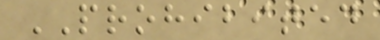PROHIBITED
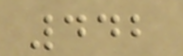442
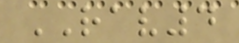RAV4
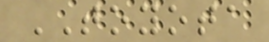TOYOTA
